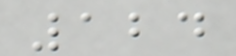124
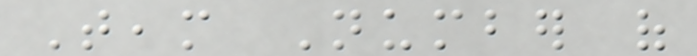Team Number of
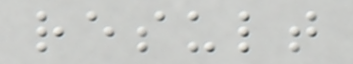result
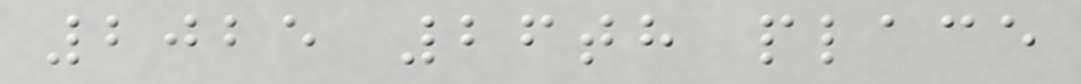2025 26th place
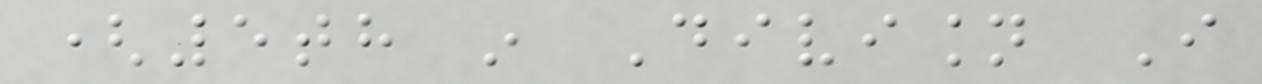(5th in Division I
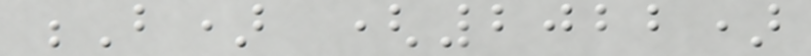B) (2022)
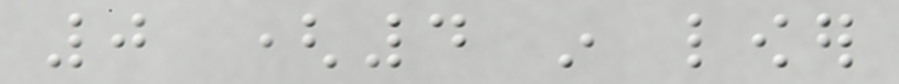0 (4 in lower
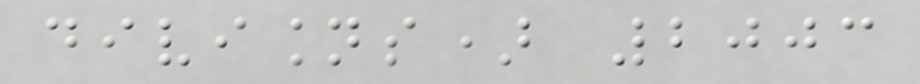divisions) 2003
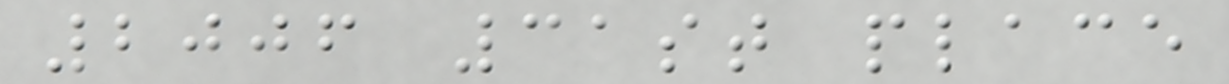2006 31st place
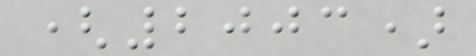(2003)
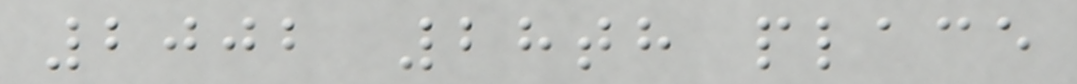2002 28th place
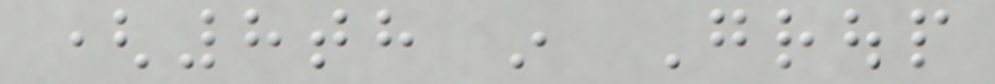(8th in Group
